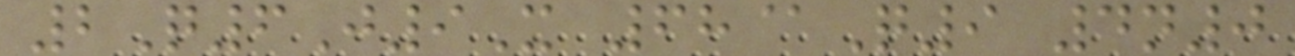2Q6J9X 68@Q9 4n0
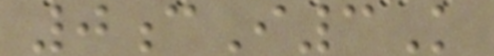0cI3K
